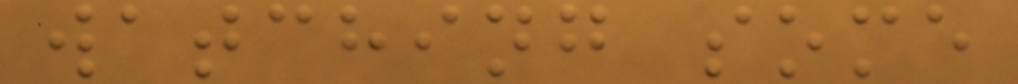watching some
